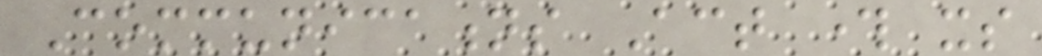Communications Act through its
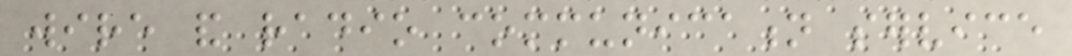wire and radio communication service
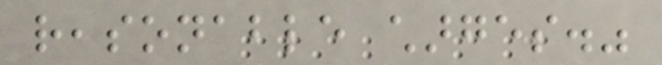reasonable charges."
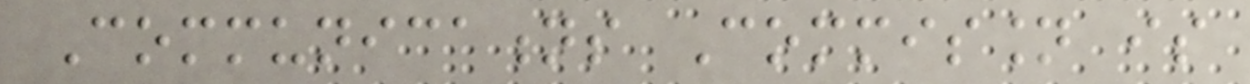Communications Commission is
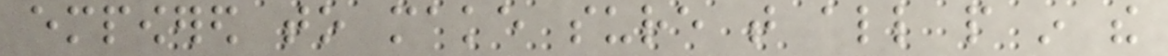empowered to make sure that all people in the
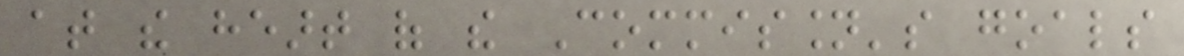at the heart of the Commission's goals
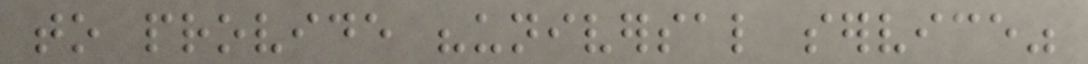to provide "universal service"
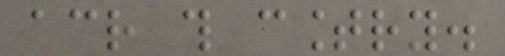across this country.
